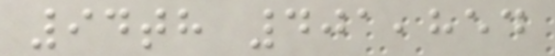94th 401,854
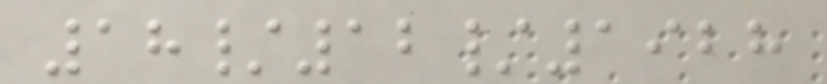18/12/1928
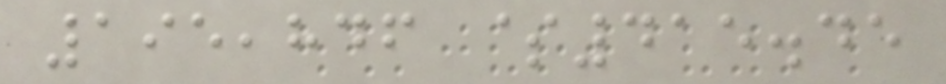195,846 $415.45
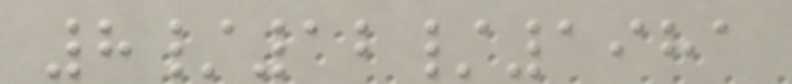8/12/1981
